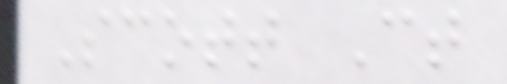Scott Ct
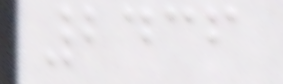2436
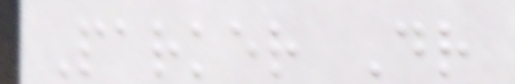Parker Dr
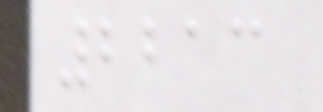2213
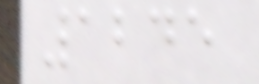1245
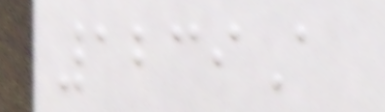1239A
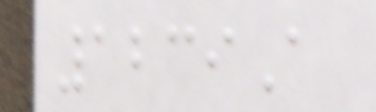1239A
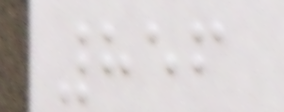856
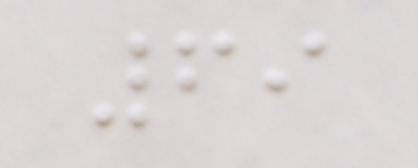69
